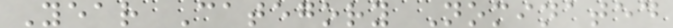Year Category Nominated
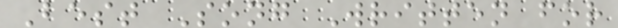Best Song Written for
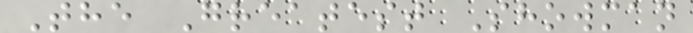The Greatest Showman
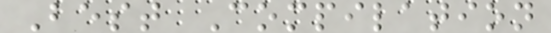Best Compilation
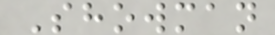Showman
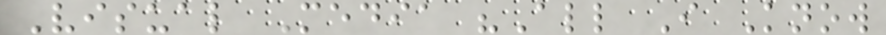Visual Media "All I Know
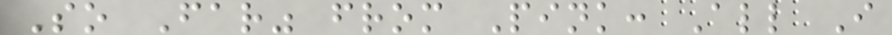So Far" from Pink: All I
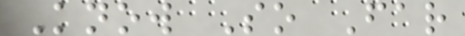Know So Far
